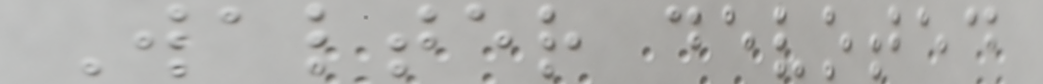Walter devoted
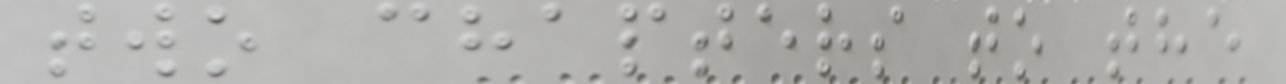two chapters to the
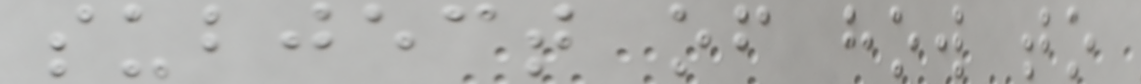subject of how to
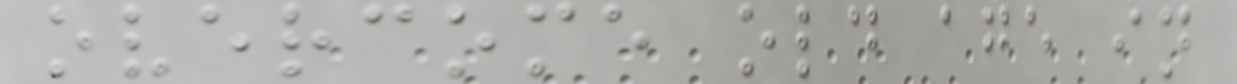overcome old age in
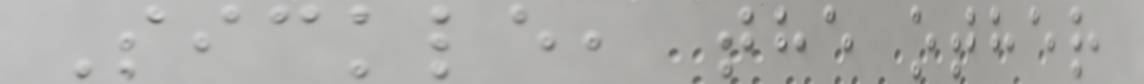Sickle, the other
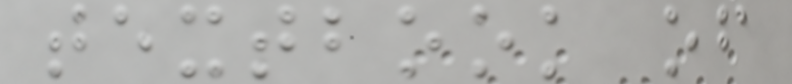textbook of
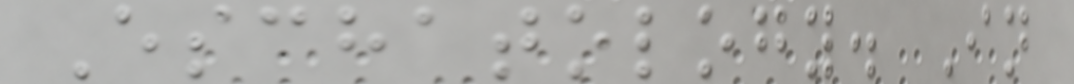Eschatology. In
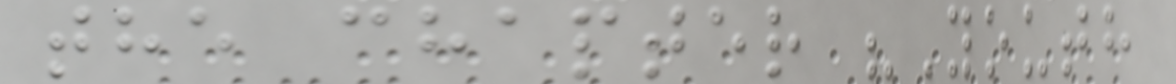the chapter "Youth
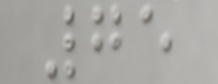75
